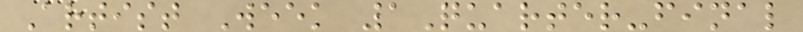Artist Week 1Quarter-final
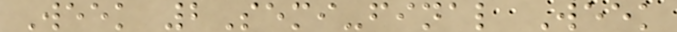Week 2Semi-final Week
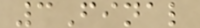3Final
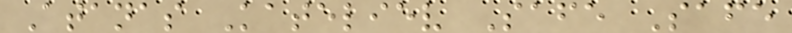Atanas Kateliev Safe Safe
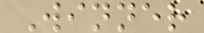Winner
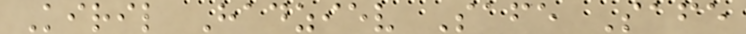Kiril Hadziev Safe Safe
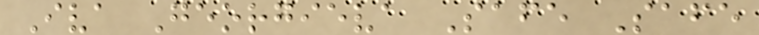Iva Georgieva Safe Safe
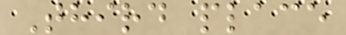Third place
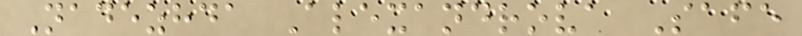Nadezhda Alexandrova Safe
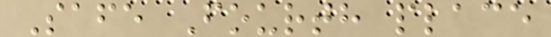Safe Fourth place
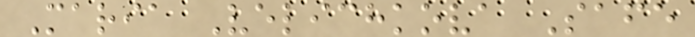Maria Velichkova Safe
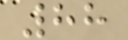88
